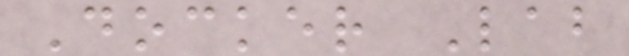Docker Lab
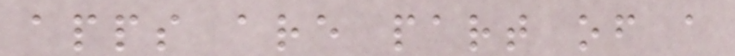apps are part of a
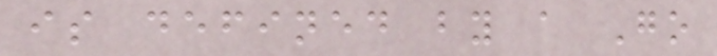is defined by a Go
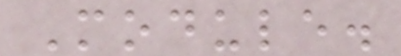Module.
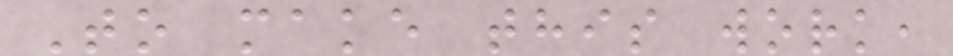To make this work,
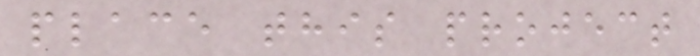place this project
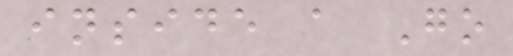inside a Go
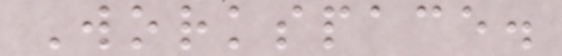Workspace.
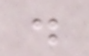.
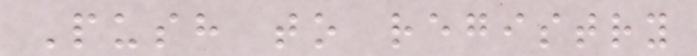Push to registry
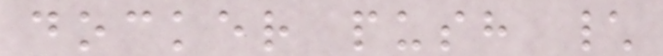docker push \
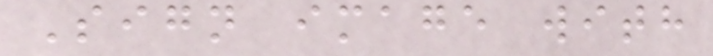Sign image with
